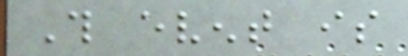This event is
